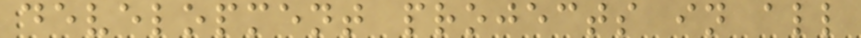development projects in all
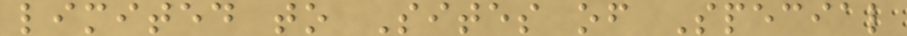limited to Sites of Special
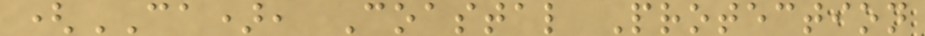(CA), Coastal Protection
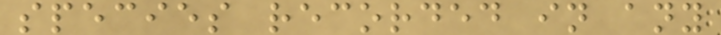species recorded in any
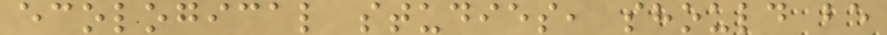ecological studies, should be
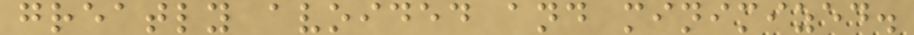greatly avoided and minimized.
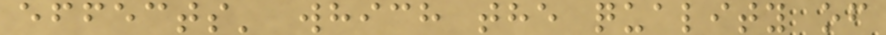effects' which the quality of
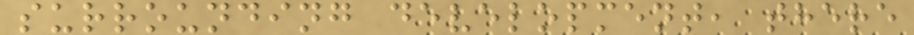surrounding development, there
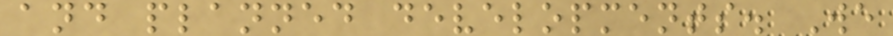and planned developments. We
